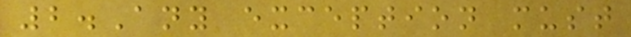2.Any exception must
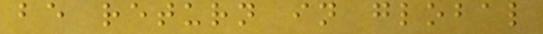be return in global
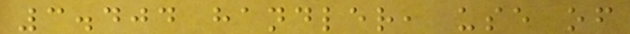3.404 handler, use of
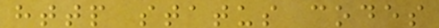http status codes
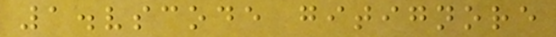1.vscode gitignore
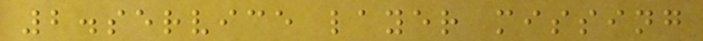2.service layer missing
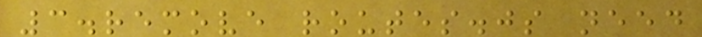3.remove routes.js need
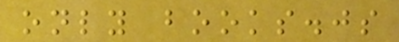only books.js
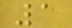1
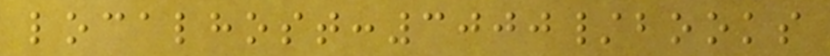localhost:3000/books
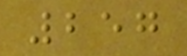257
